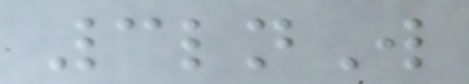3lnW
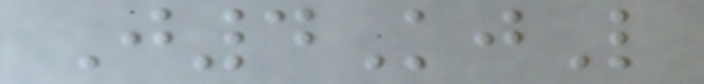J4KjL
